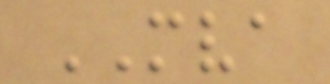MVA
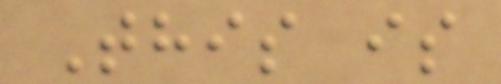This is
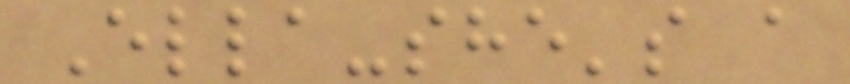Ella-she's a
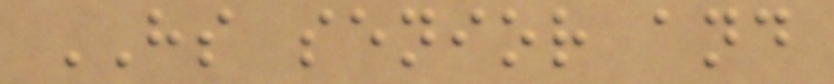HS senior and
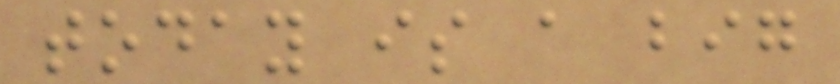today is a big
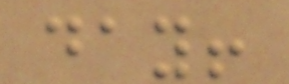day!
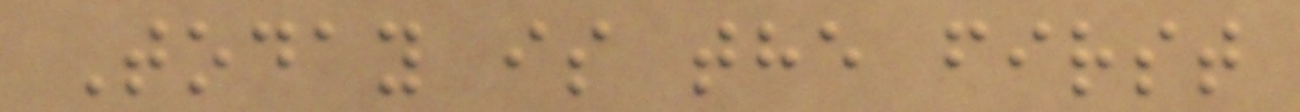Today is the first
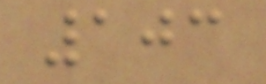103
